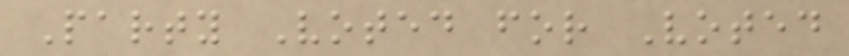Party Voted for Voted
